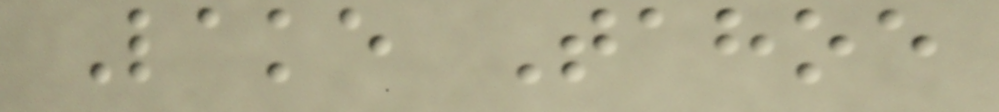Lake Tahoe
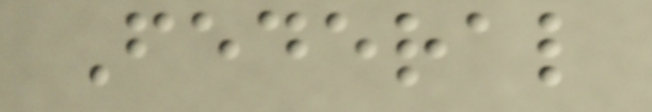Federal
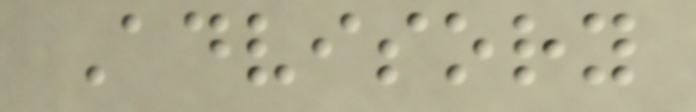Advisory
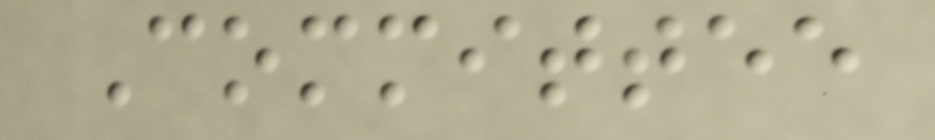Committee
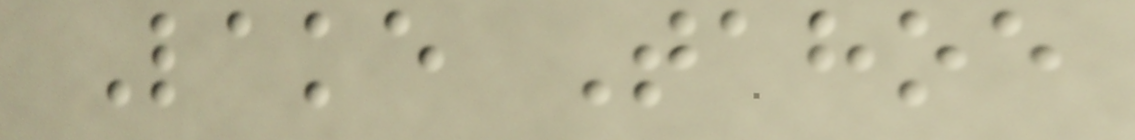Lake Tahoe
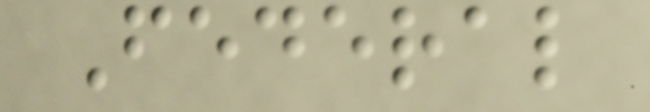Federal
